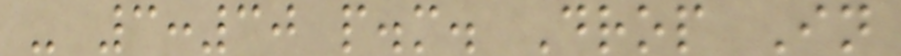- 3:30 p.m. Drop In
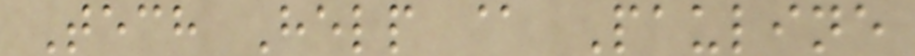Tech Help @ Pauline
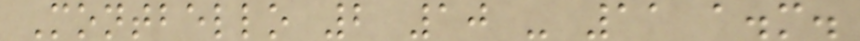Montbello 2 10 - 11 a.m.
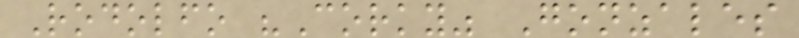Rodolfo "Corky" Gonzales
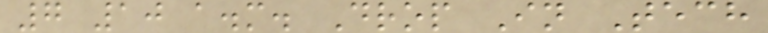7 10 a.m. Drop In Tech
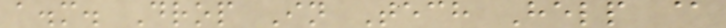a.m. Drop In Tech Help @
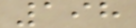198
